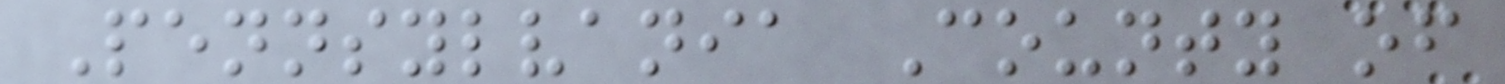Pennsylvania County of
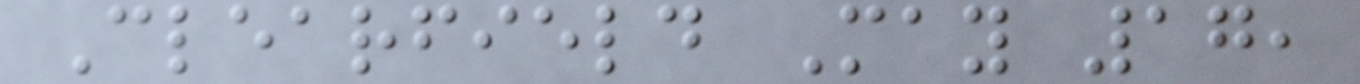Clearfield May 17,
